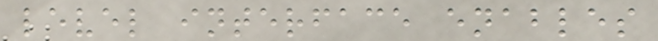level interface enables
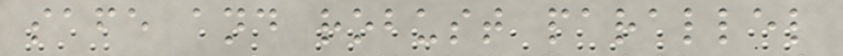safe and robust parallel
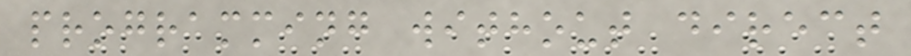programming without direct
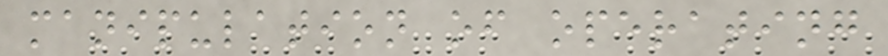manipulation of operating
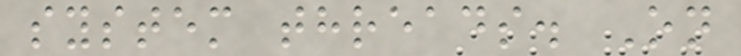system threads. On
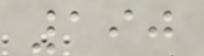190
